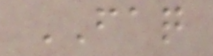FAQ
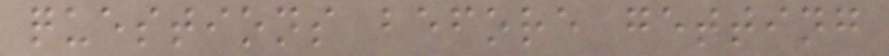questions before getting
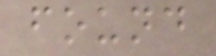found
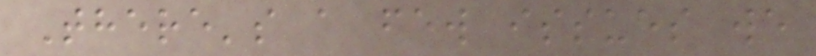There's a few issues we
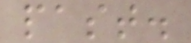past.
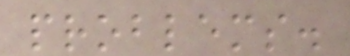problems.
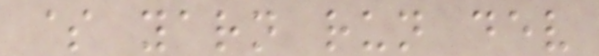$ yarn run dev
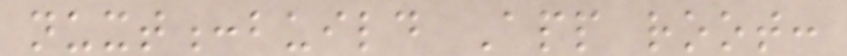nuxt:build App root:
